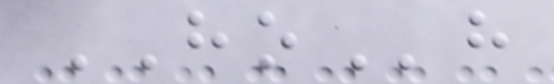HOh
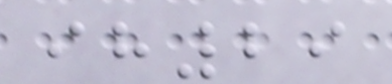ih29
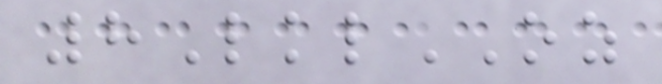8LklOZ
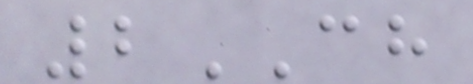2CH
